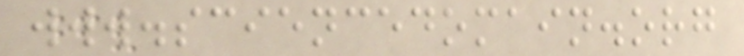www.sciencedomain.org
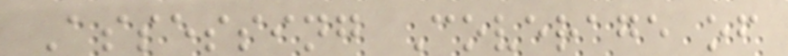Assessing Coverage of
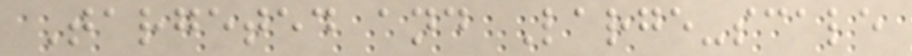Targeted and Large-scale
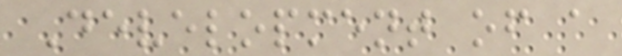Development of a
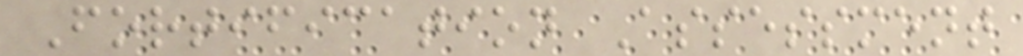Fortification Assessment
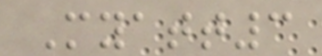Myatt3
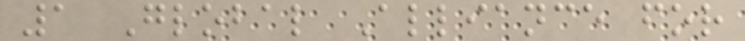1 Global Alliance for
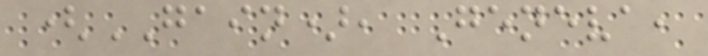(GAIN), Geneva,
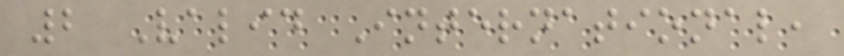2 Valid International,
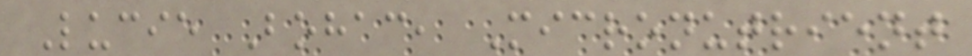Lucie Bohac, Micronutrient
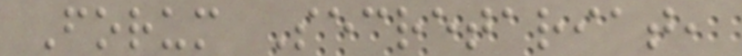Forum Secretariat,
